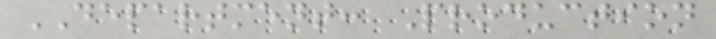DEPARTMENT: Production
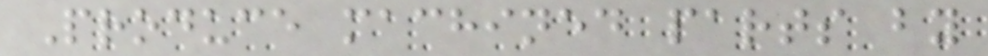Produce machined parts by
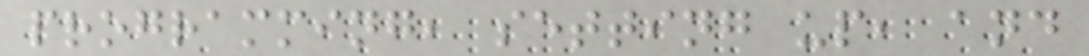programming, setting up, and
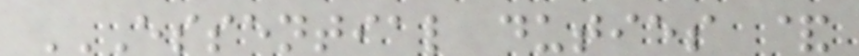ESSENTIAL DUTIES &
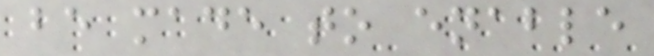be made to enable
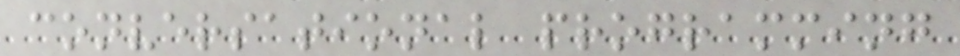conversational programming
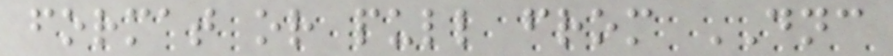format or pull from DNC
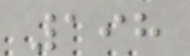198
